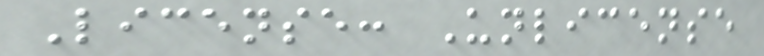License: Unlicense
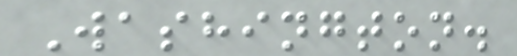Washington.
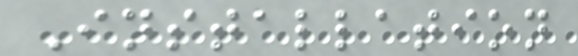Installation
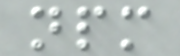npm
